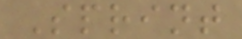Sprint
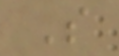S
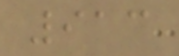913
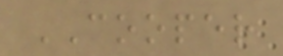COOPER
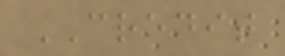CREDIT
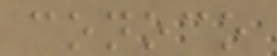conoco
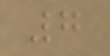7
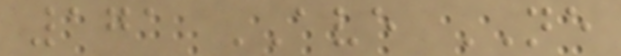171 AVE NE
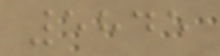5845
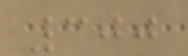300
